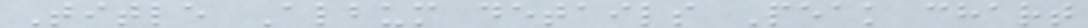Title Album details Peak chart
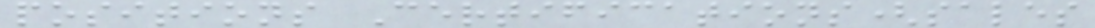positions Certifications(sales
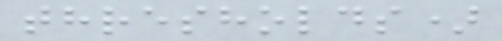thresholds)
